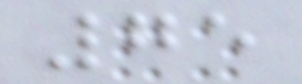75
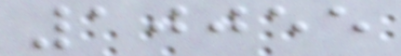10055
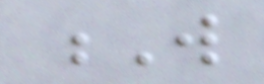W
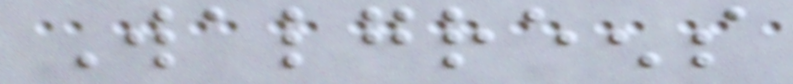Walgreens
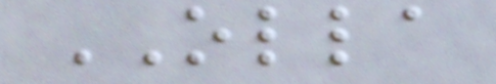OLLA
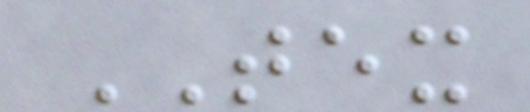TEX
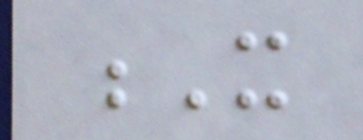X
